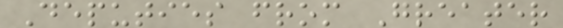Deputies from Greater
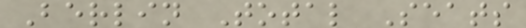Berlin Total Seats
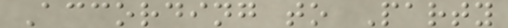According to Party
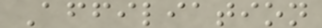Affiliation
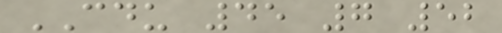CDU 45 7 52
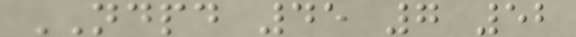NDPD 45 7 52
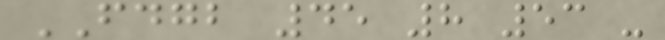FDGB 45 8 53 -
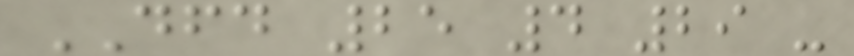DFD 25 4 29 -
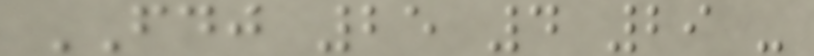FDJ 25 4 29 -
